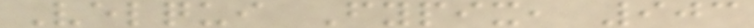Velqui Fypix, 903
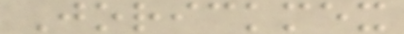Jorickmex
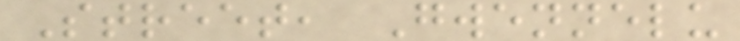Street, Gwennelu
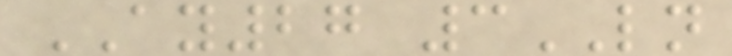AY27 3LN
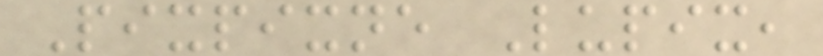Pixpixne Lupix,
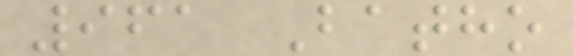961 Batho
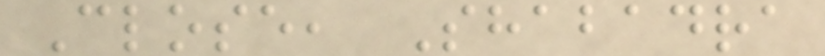Close, Shabadra
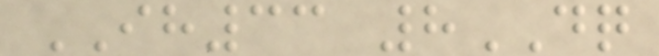IH33 8DQ
